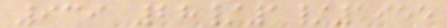939 28/1/1955
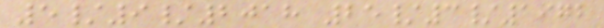5/9/2018 25/3/1972
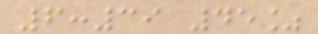6:39 45%
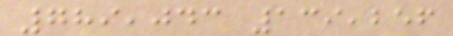789,043 139,256
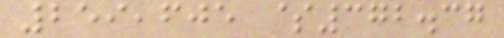259,605 $372.37
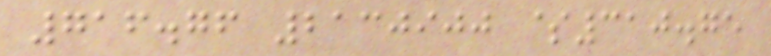716.76 2130900 $310.75
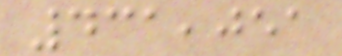431,051
